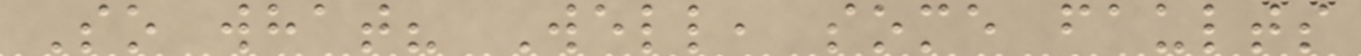So what? Well, some faults
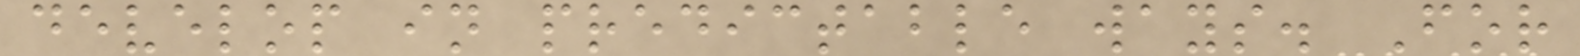develop in predictable ways. For
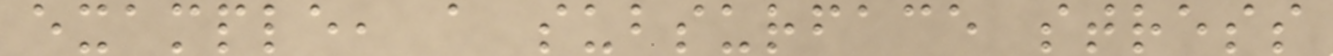example, a subsurface stress
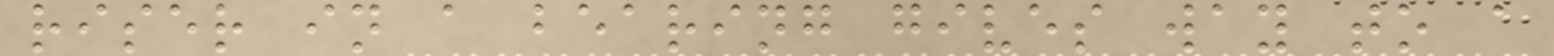riser in a bearing gives way to a
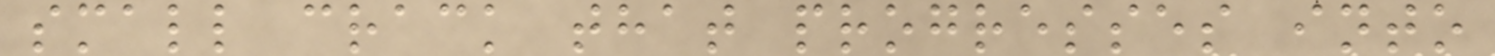small crack that progresses into
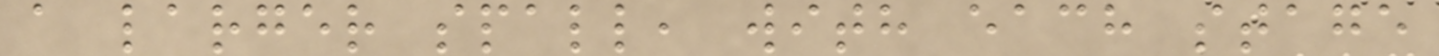a larger spall, with each stage
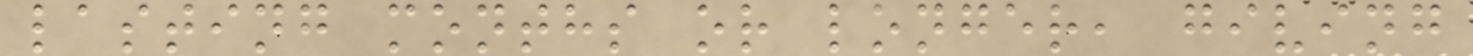lasting months or longer, giving
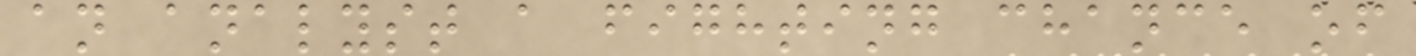an analyst a fighting chance of
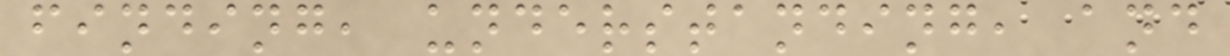finding, understanding, and
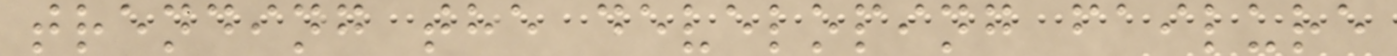trending the developing failure
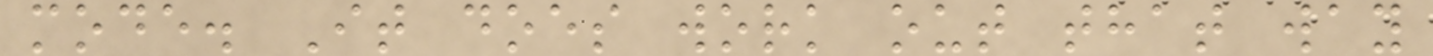mode. It does work out that way
